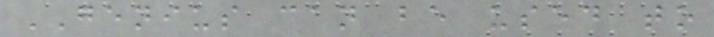GENIUS can be used to
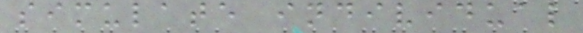simulate individual
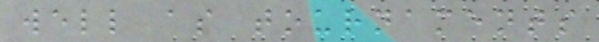well as tournaments
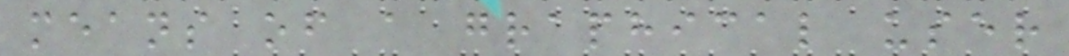means of a graphical user
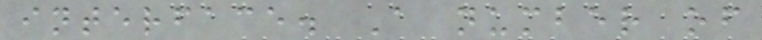interface. A number of
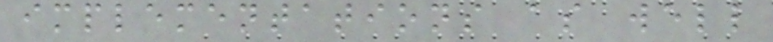implementations as well
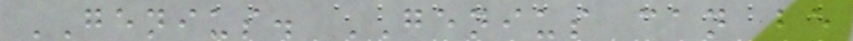GENIUS. GENIUS can be
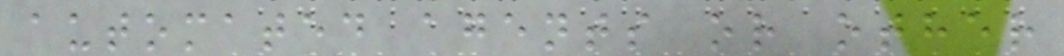automated agents or other
